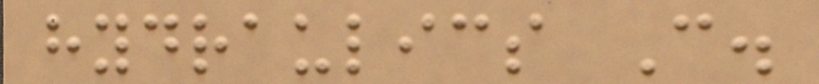hydraulics C.
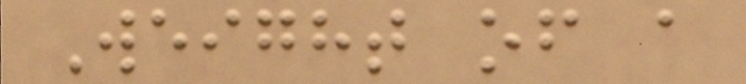Weight of a
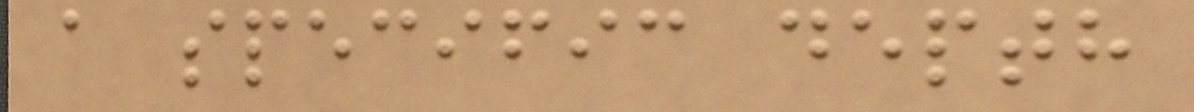a specific depth
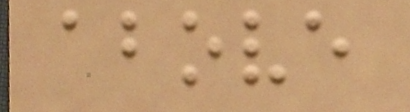above
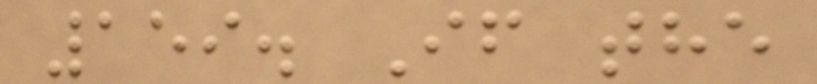159. If the
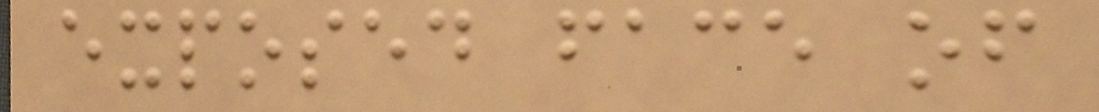exposed face of
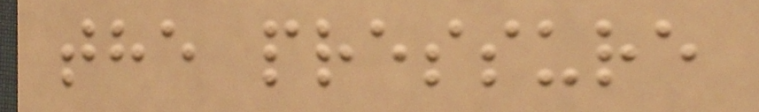the pressure
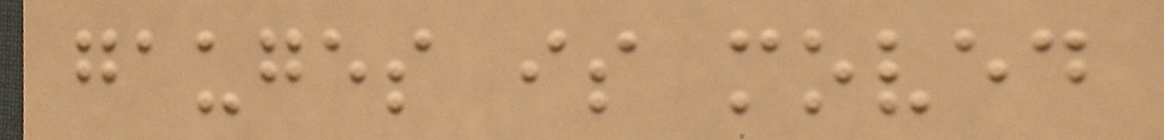gauges is moved
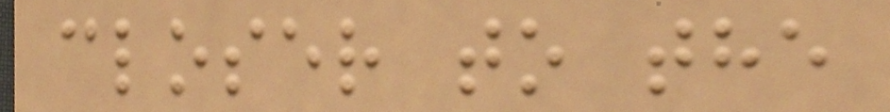closer to the
